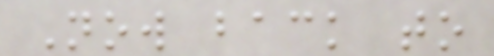Now back to
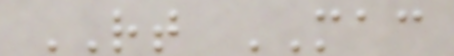RT MAC
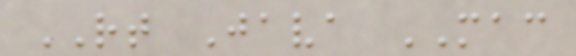RT Java MAC
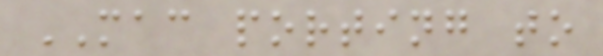MAC porting to
